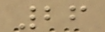26
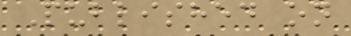Published on
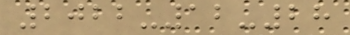2022-12-28
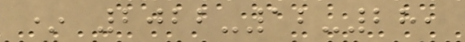* 2022-12-28,
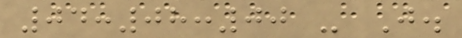04:08:00 - J.
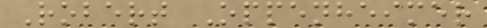Robert Oppenheimer
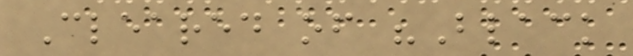Cleared of "Black
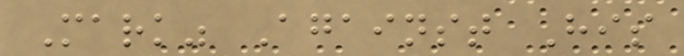Mark" Against His
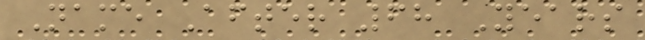Name After 68 Years
